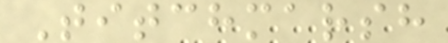Titchmarsh
